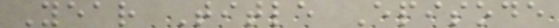Year Title Episode
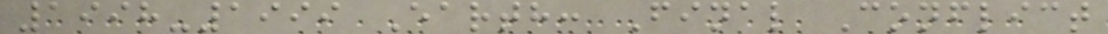1998-1999 Earth: Final Conflict
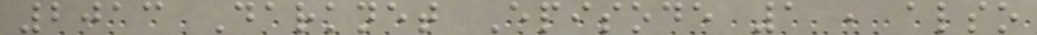2013 Darknet Episode 1 , also
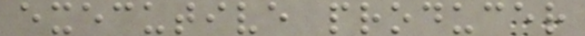executive producer
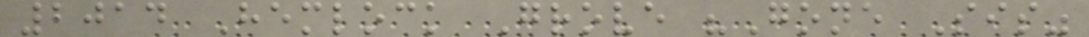2014 Hemlock Grove "Gone Sis"
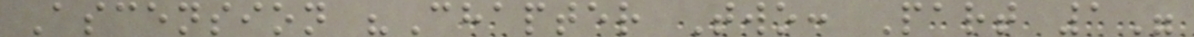Ascension "Chapter Two: Part 1"
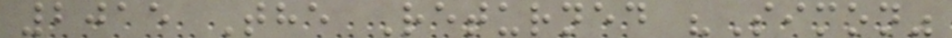2015 The Returned "Simon"
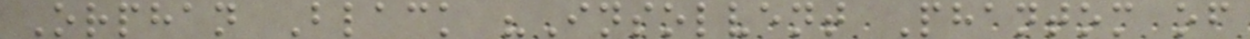Orphan Black "Insolvent Phantom of
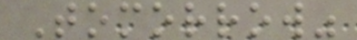Tomorrow"
